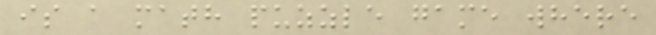is a math puzzle game where
